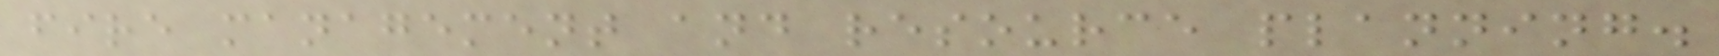fire management and resource planning.
